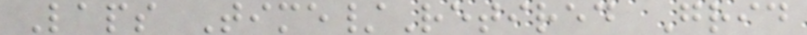Laps Time/Retired Grid
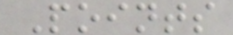Points
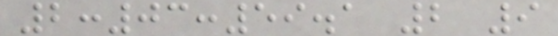2:03:59.1 2 9
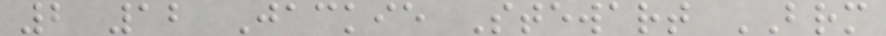2 12 Jackie Stewart BRM
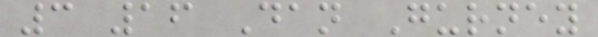3 16 Dan Gurney
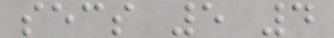secs 5 4
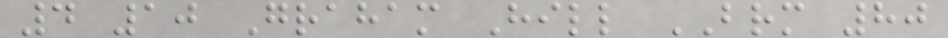4 10 Graham Hill BRM 80
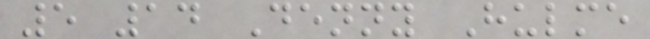5 14 Denny Hulme
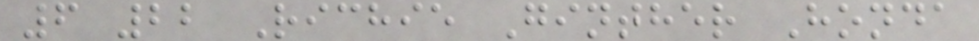6 22 Richie Ginther Honda
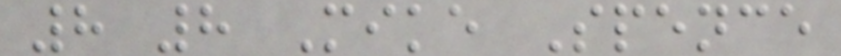8 8 Mike Spence
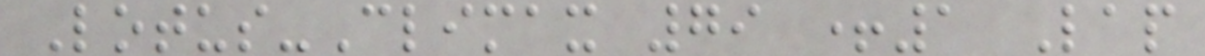Lotus-Climax 79 +1 Lap
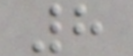8
